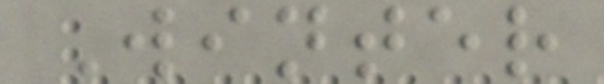Winter
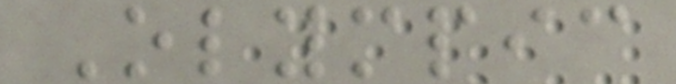Olympic
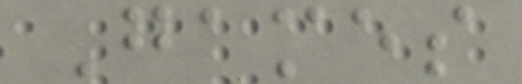Games
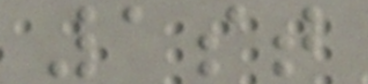1st
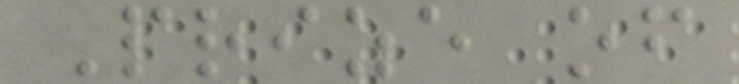Prize of
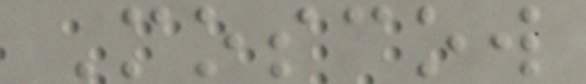Moscow
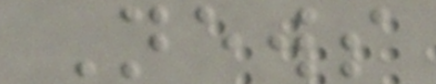News
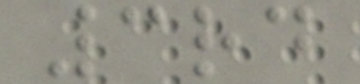3rd
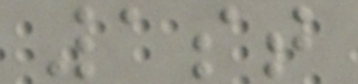1st
